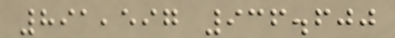891,597 936.600
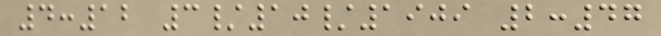4:12 3/10/1909 2:47
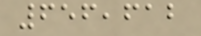656,612
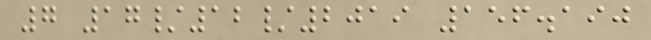7 17/12/2019 156.190
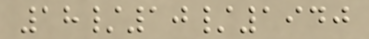18/10/1940
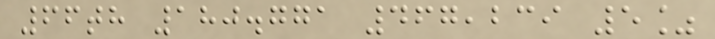66th 180.771 467,239 5%
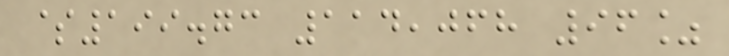$199.73 114,068 96%
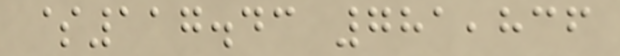$117.43 781,836
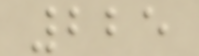225
